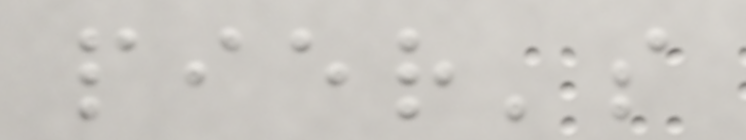pier's
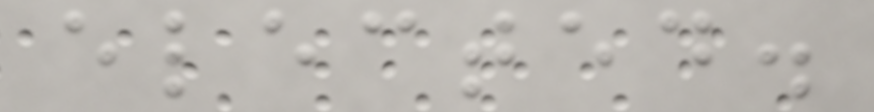elected.
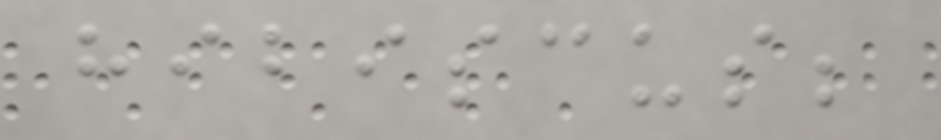hibiscus;
